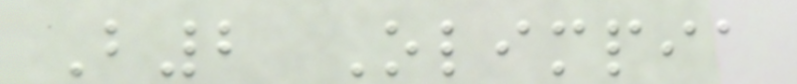B2 Olimpia
